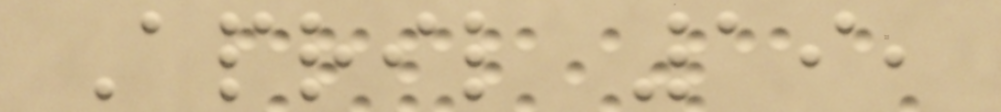April 19,
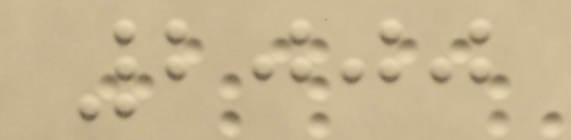2000
